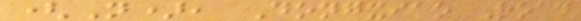(N), Dongxiao Road
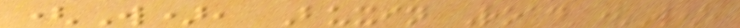(W), Buxin Road (W),
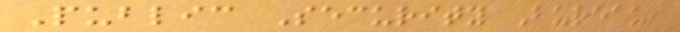Public Security Bureau,
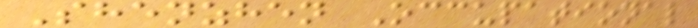Shenzhen Occupational
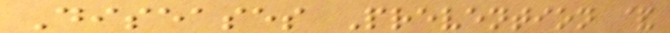Diseases Prevention &
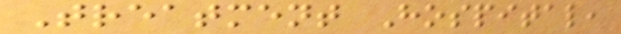Treatment Hospital,
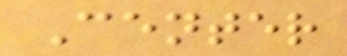Center
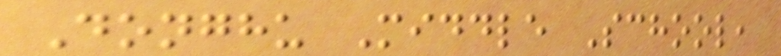Donghu Middle School,
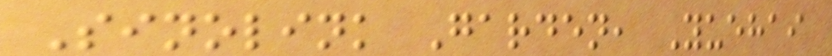Sinolink Garden, Yuehai
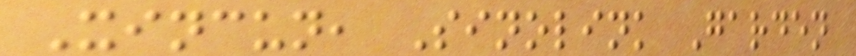Xincun, Sinolink Garden
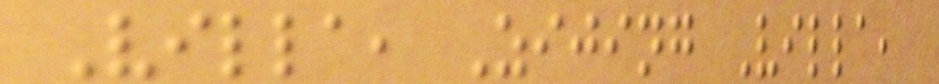Villa, Zijing Villa,
